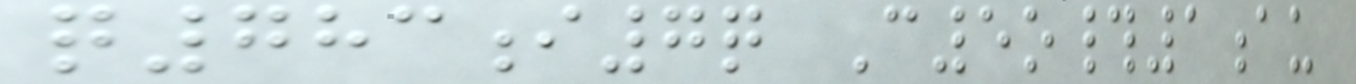q783i7q C5o#1au
